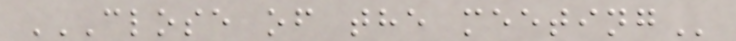CLOSE OF THE MEETING
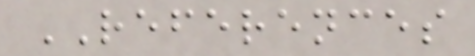REFERENCES
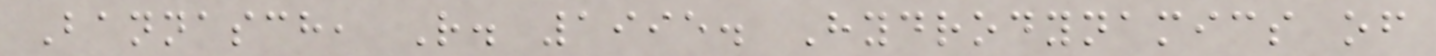Bannasch, R. 1995. Hydrodynamics of
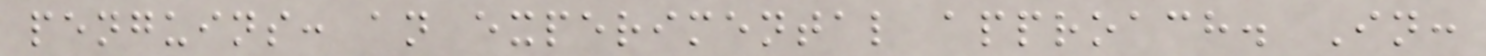penguins: an experimental approach. In:
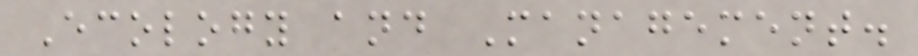Ecology and Management.
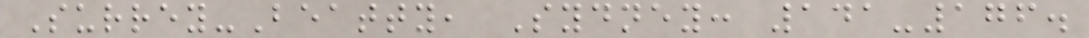Surrey-Beatty, Sydney: 141-176.
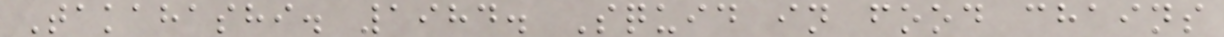Takahashi. 1984. Squid in food chains
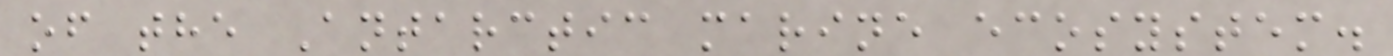of the Antarctic marine ecosystem.
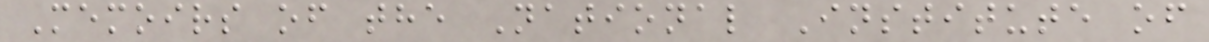Memoirs of the National Institute of
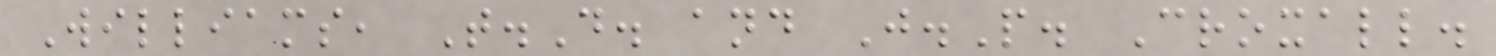Williams, T.D. and J.P. Croxall.
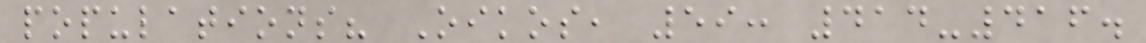populations? Oikos, 59: 414-416.
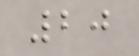20
